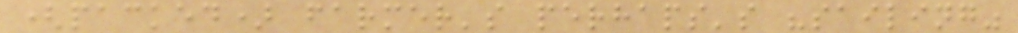(packed) farmer's perhaps's "sailing"
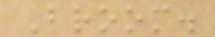Broom.
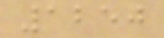1250
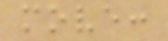move:
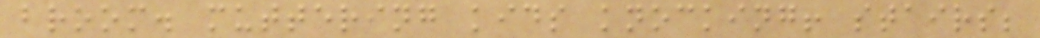broom. muttering kids knocking! stairs;
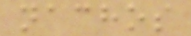nachos
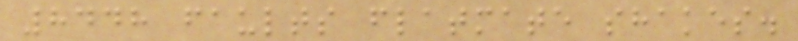8448 faults flatmate shakes.
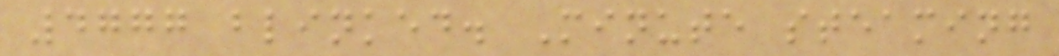4777 blinked. Minute steaming
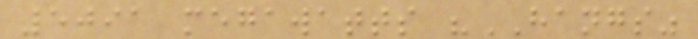5091 megawatts "HANGS"
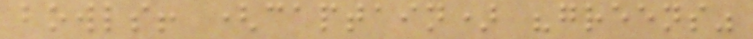bowls! (captain) "greens"
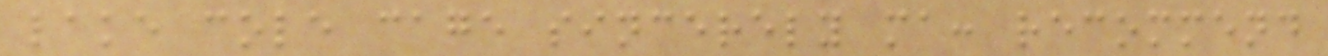lake cole cage sincerely ma: recommend
